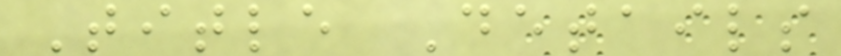Title Details
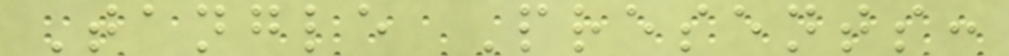Tangle Presents:
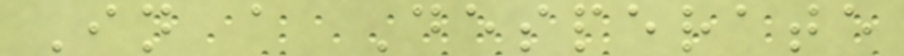In a Desperate
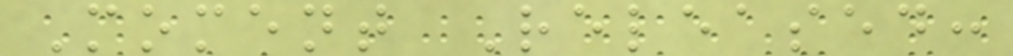Moment Released:
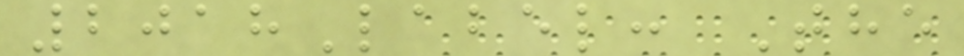2018Label: The
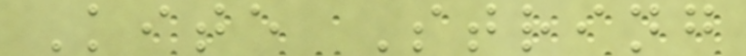Kite String
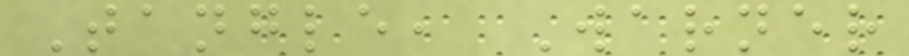Tangle, Warner
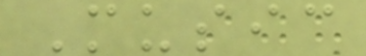Music
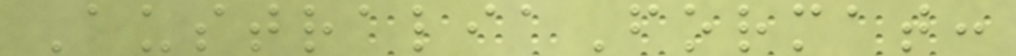AustraliaFormat:
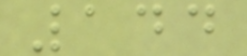144
